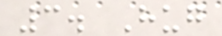3. Hug
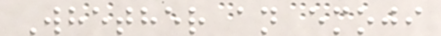Whether an emoji
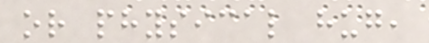or physical hug,
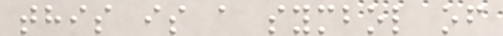this is a symbol of
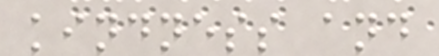kindness and
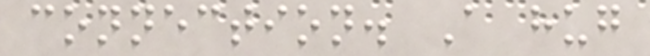connection. A hug
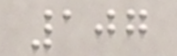107
